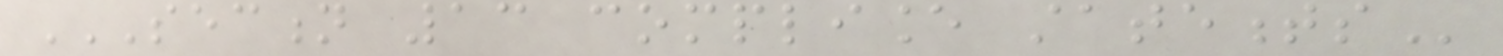SECTION 13 COMPLIANCE STATEMENTS
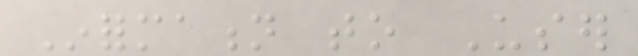Information to User
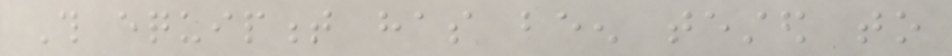This equipment has been tested to
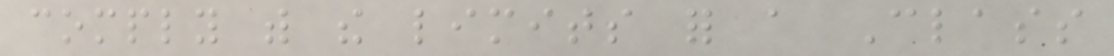comply with the limits for a Class
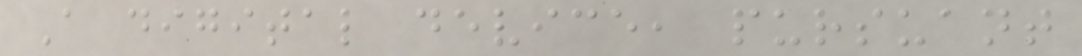A digital device, pursuant
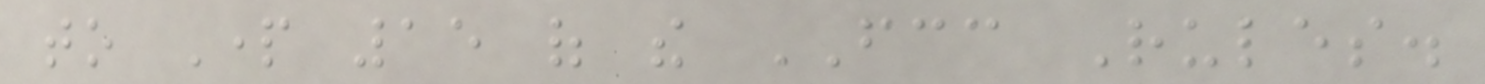to Part 15 of the FCC Rules.
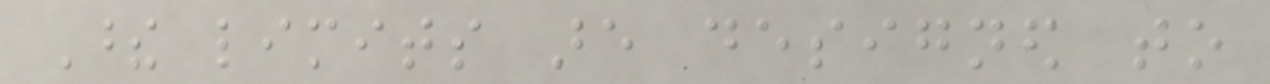These limits are designed to
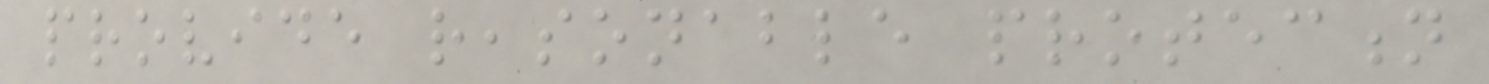provide reasonable protection
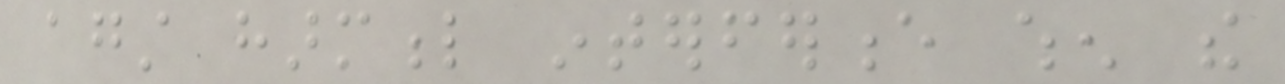against harmful interference when the
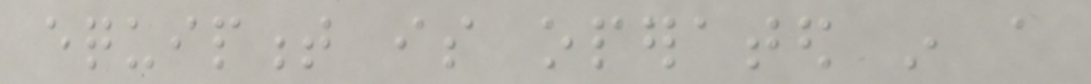equipment is operated in a
